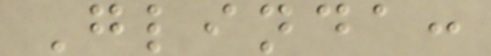Glinda:
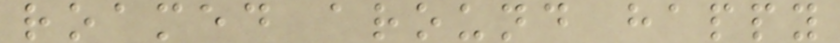roamed around happy
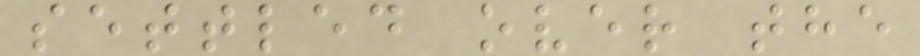settled over the
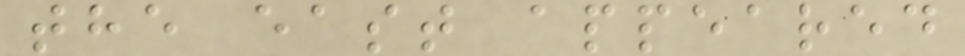the east appeared
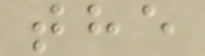the
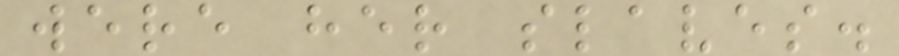were her slaves.
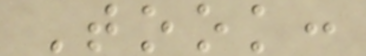Took:
